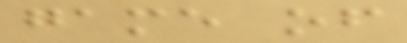game of
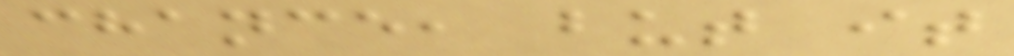chance, but it
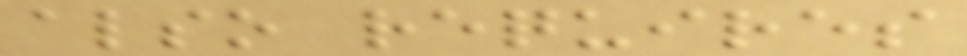also requires
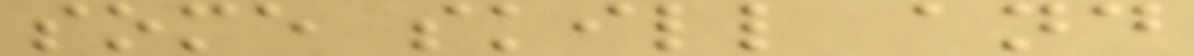some skill and
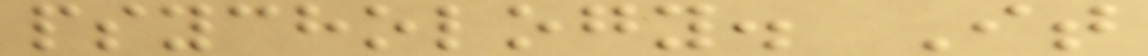psychology. It
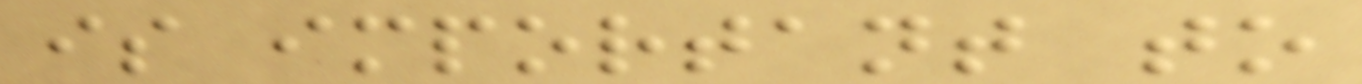is important to
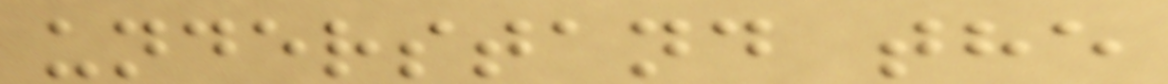understand the
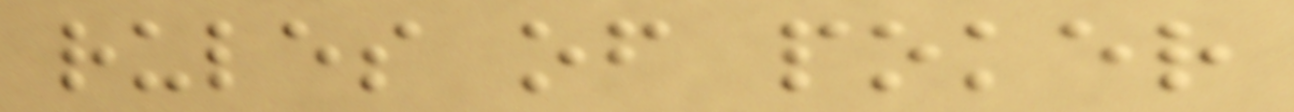rules of poker
